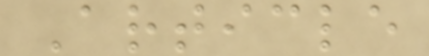Article
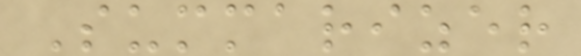Summarizer
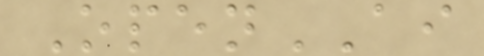OpenAI
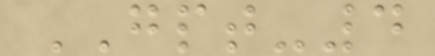GPT-4
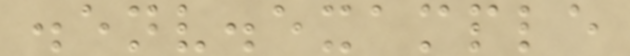.env.example
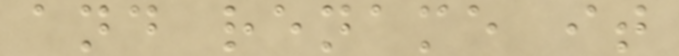and rename it
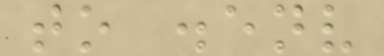to .env
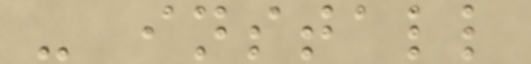- install
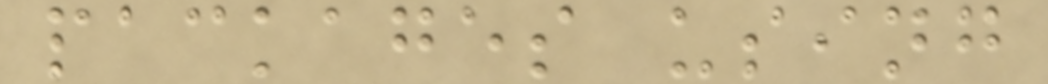packages using
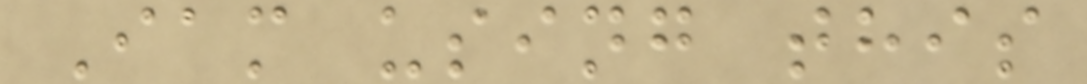Iam using this
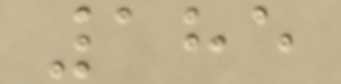185
